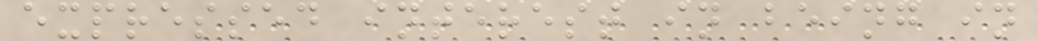expressed interest in being in
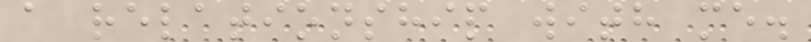a relationship with me.
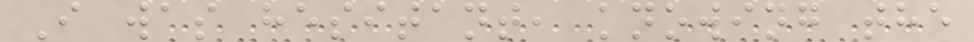I was hesitant, knowing the
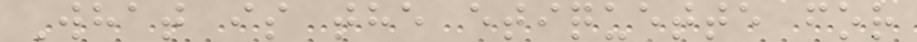What is the etiquette for
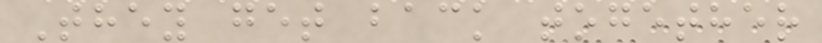They get back together
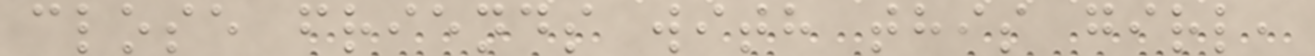close friends with this girl,
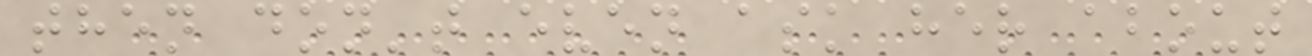then don't even ask her about
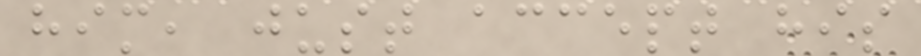him, just accept his
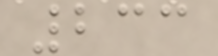233
